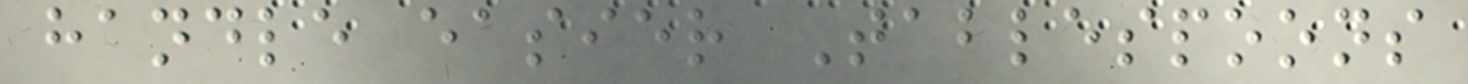handle easier Tablespoons
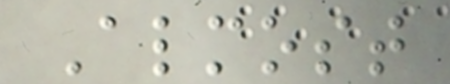Almost
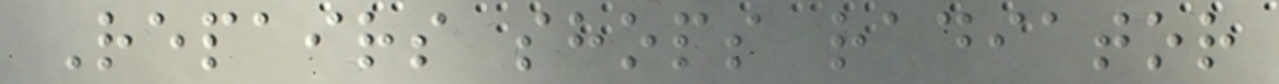Repairs shops radiator
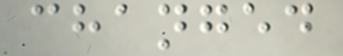changed
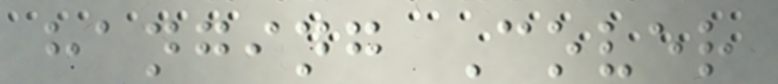hanging Cover
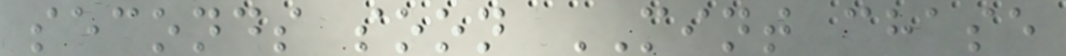seconds soon MINT chase
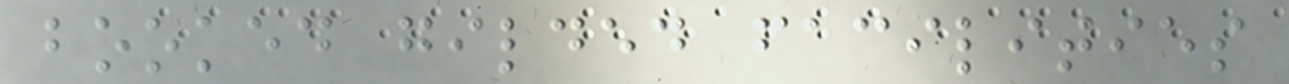booked gilded facilities
